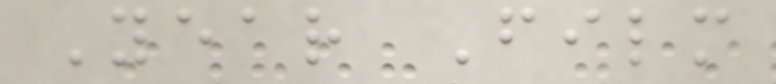Year Film
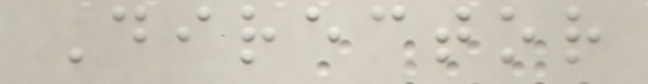Director
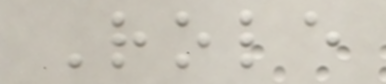Role
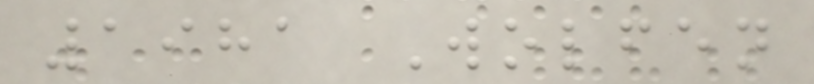1981 Wolfen
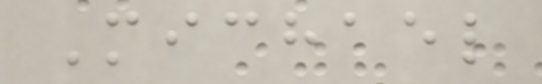Michael
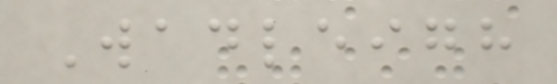Wadleigh
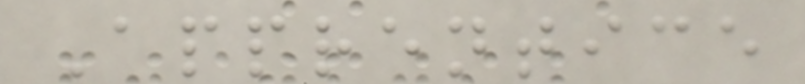Apprentice
